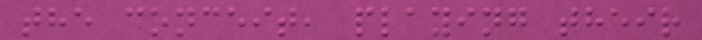the conceit, playing their
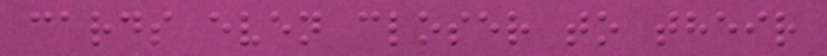cards even closer to their
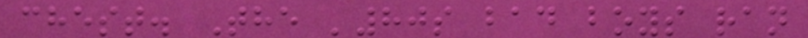chest. The '80s bad boys ran
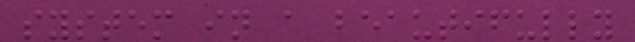system in a beautifully
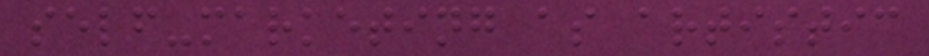self-marketing as artistic
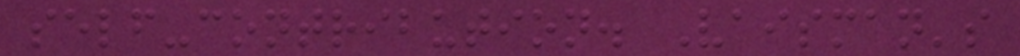self-contribution. Vaisman's
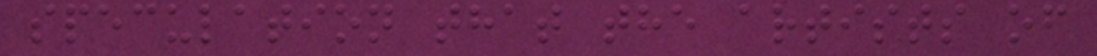speculation that the artists of
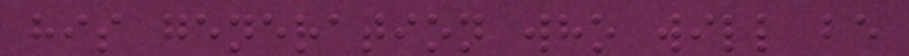his generation who will be
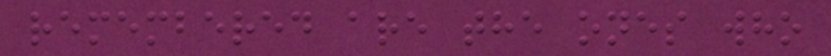remembered are the ones who
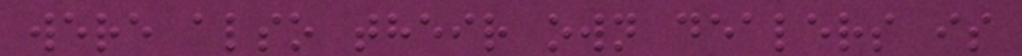were also their own dealers is
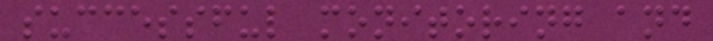successful monitoring and
